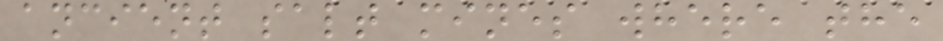ancient salt mines where the
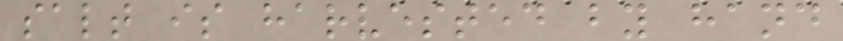salt is harvested by hand
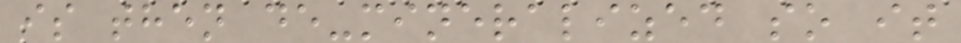is then de-mineralized so it
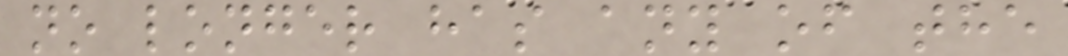no longer has any of the
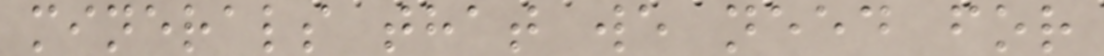minerals that we need for
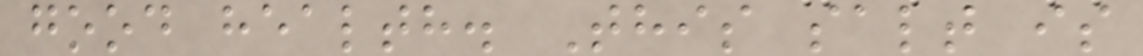good health. This salt is
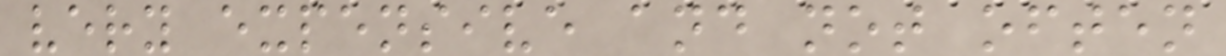very expensive and not often
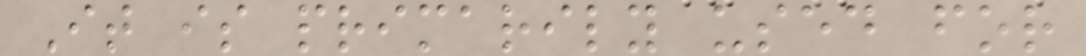It is primarily used for
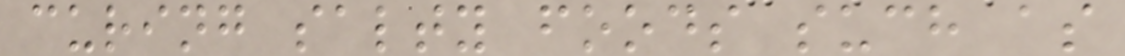curing salty foods such as
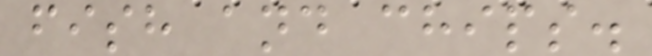fish and chips.
